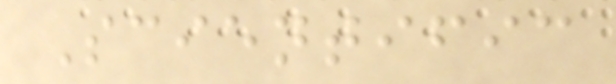Scientific
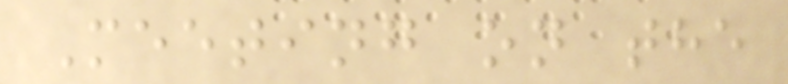Meeting on the
